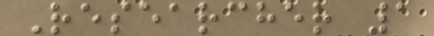Researcher 1
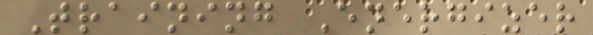Training Energizer
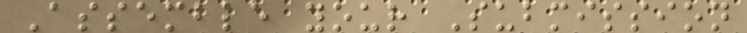Assemble your Submission
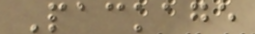Package
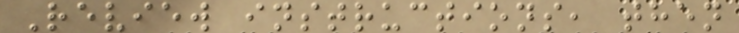Review instructions, then
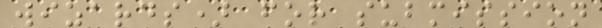wizards) for submission
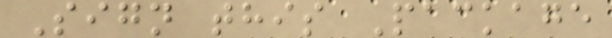Sign this Package
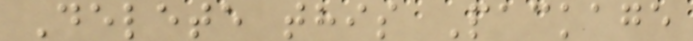Delete this Package
